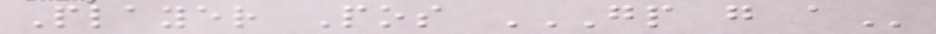Player Pos GP G A
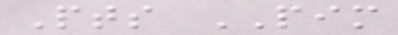Pts PIM
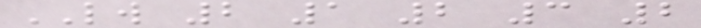LW 2 1 2 3 2
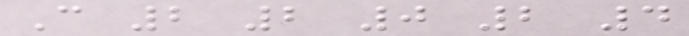C 2 2 0 2 4
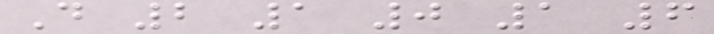D 2 1 0 1 6
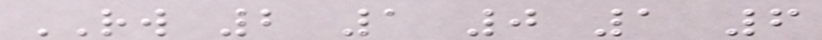RW 2 1 0 1 6
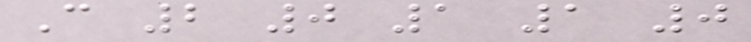C 2 0 1 1 0
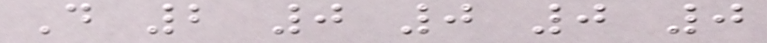D 2 0 0 0 0
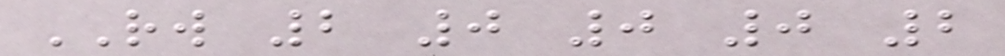RW 2 0 0 0 2
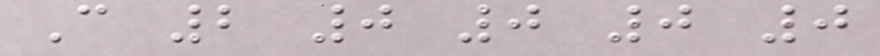C 2 0 0 0 0
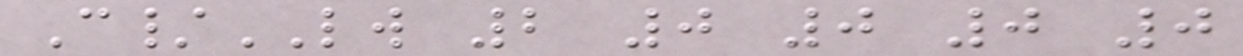C/LW 2 0 0 0 0
